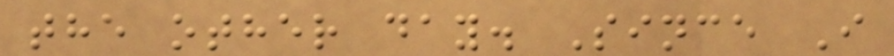the other day. Since I
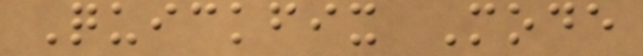Quickfix Mode
